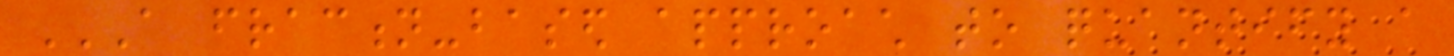A FRACTION-BASED APPROACH TO QUANTIFY A
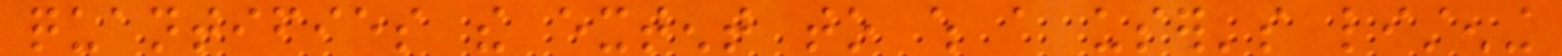quantifies the extent to which a user's listening
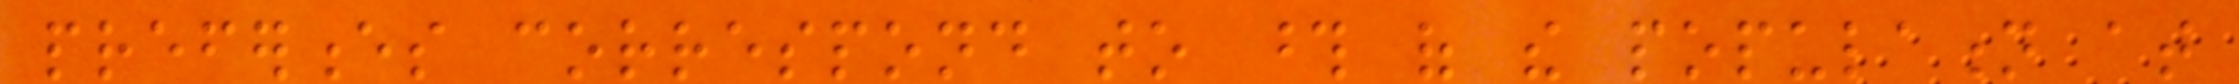preferences correspond to those of the population at
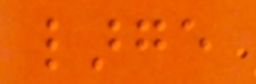large
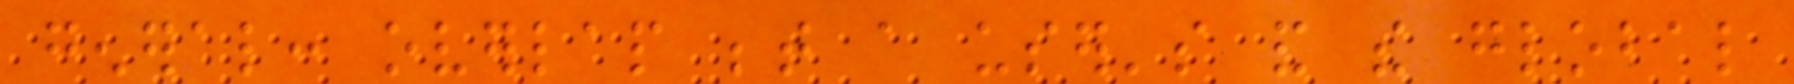general: overlap between a user's and the global
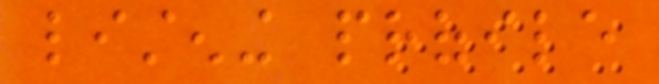listening profile
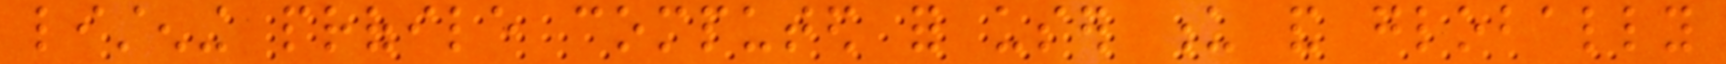listening profile computed for user u and globally
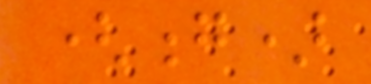(g)
